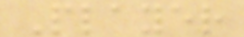Player
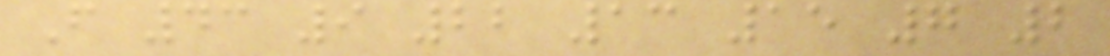F 43 9 22 13 15 7 2
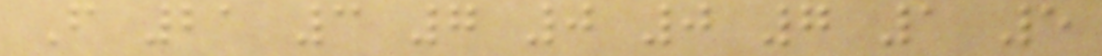F 21 3 7 0 0 7 1 5
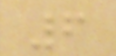6
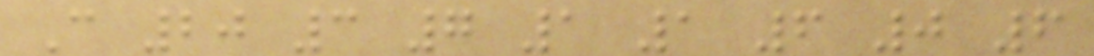C 20 3 7 1 1 6 0 6
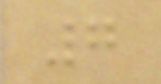7
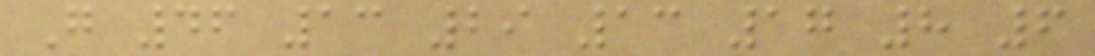G 46 13 29 13 17 8 6
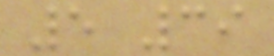5 39
